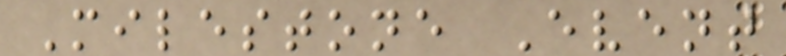Milestone Event
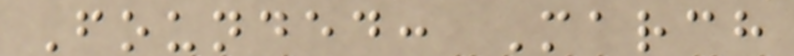Founded: March
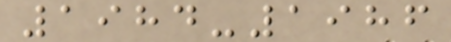1984-1986
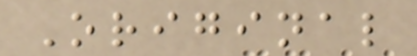Original
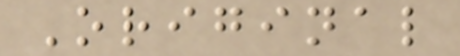Original
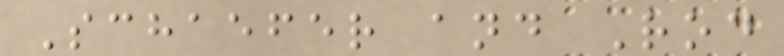Schaefer and Rod
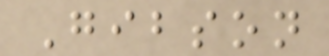Gibson
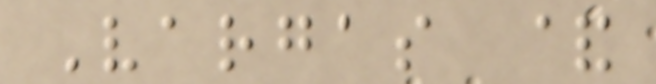Vargas &
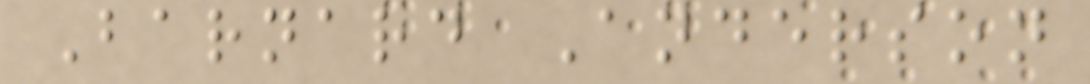Barnard Anderson
